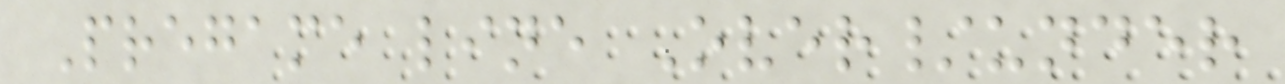Pregame line Over/under
